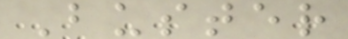Buster
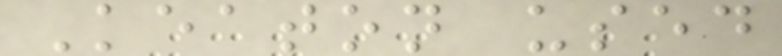Keaton used
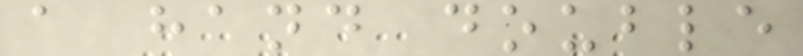a hand double
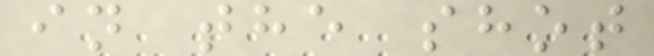in the shot
